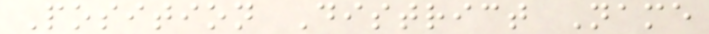Position District Name
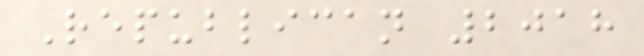Republican 2018
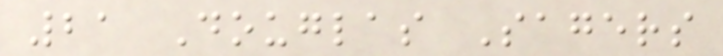21 Douglas Sagers
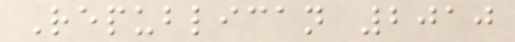Republican 2010
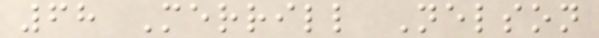68 Merrill Nelson
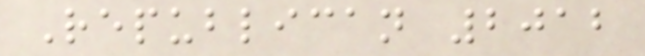Republican 2012
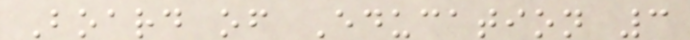Board of Education 3
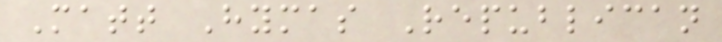Matt Hymas Republican
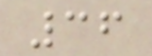36
